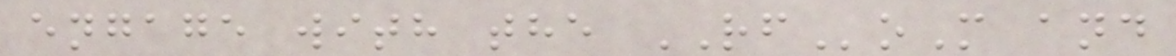engage with the RFoM and
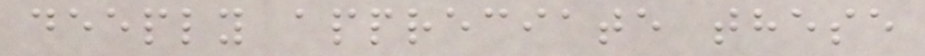deeply appreciate these
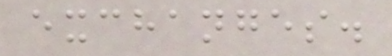exchanges.
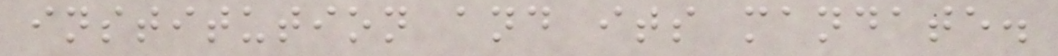institution and its mandate.
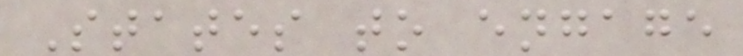States to engage
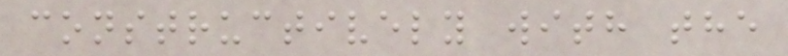constructively with the
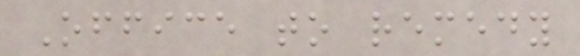Office to remedy
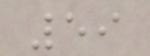59
